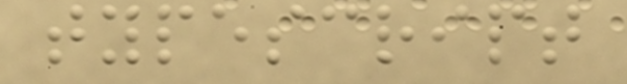typescript
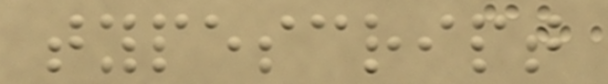typescript
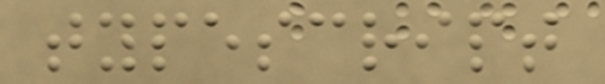typescript
